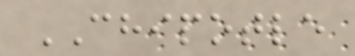CHIPOTLE
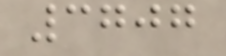3707
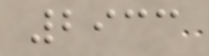2933
